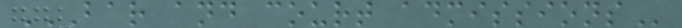BAR AND COURT ADMISSIONS
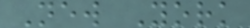New York
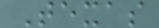Texas
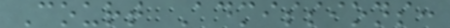Court Admissions:
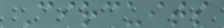Circuits
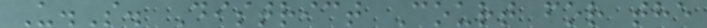U.S. District Court for the
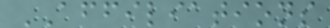AFFILIATIONS
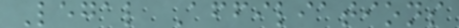Legal Affiliations
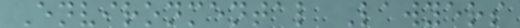Environmental Lawyers
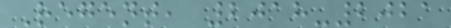Regent, 2018-2021
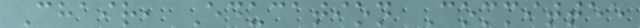Chair, Education Committee
